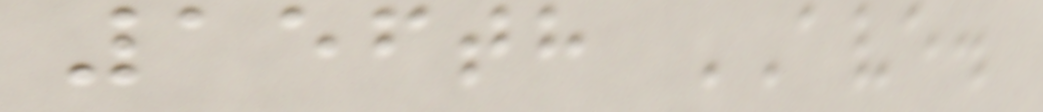156th AVE.
